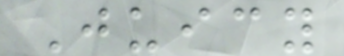Juicy
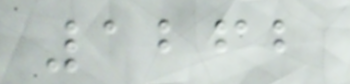1262
